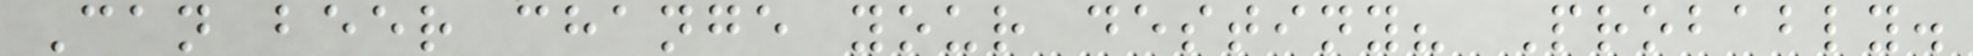Can beer change your destiny? Probably.
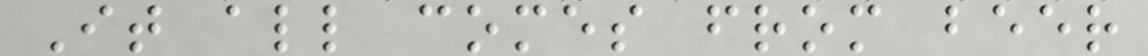It all comes from beer
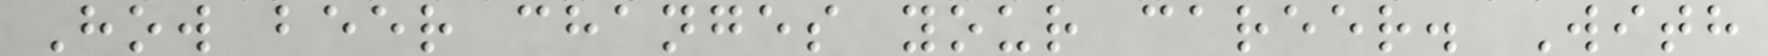How beer changes your career. With
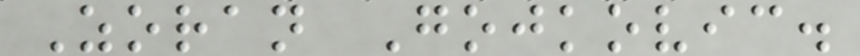Zoran Gojkovic.
